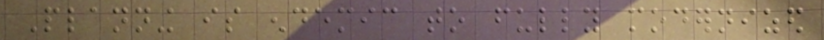Planning is endemic to fully modernized
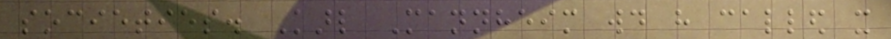societies. Karl Mannheim would have called it
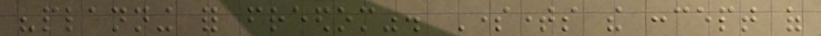"planning for freedom". Sometimes the concept of
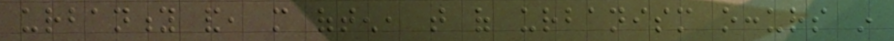urbanity and, more often, that of urbanism occurs in
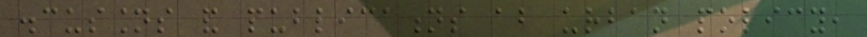discussions and publications about urban policy,
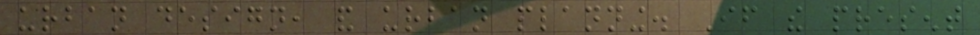urban design, and urban planning. If the present
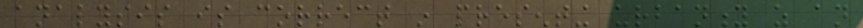analysis is correct in presenting urbanity as an
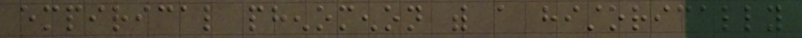empirical phenomenon with a historically
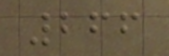266
